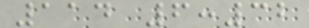114 6:32
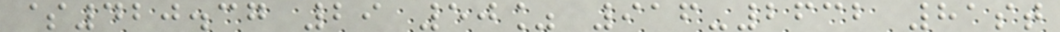$420.37 29 50% 916-2632 81st
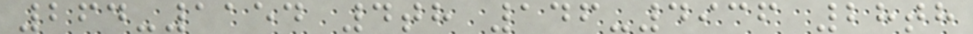264-1154 4th 146-4936 28th
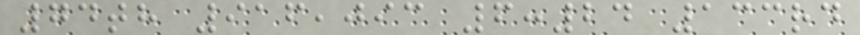74th 916,093 6:24 133rd
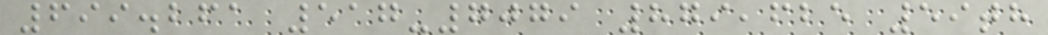699.261 517-7079 879,625 59th
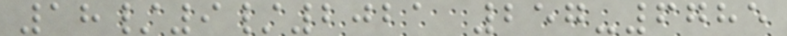18/9/2021 257-6785
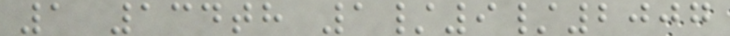1 134th 1/9/2007
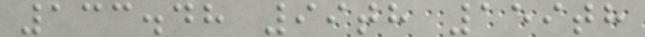133.48 99th 159th
